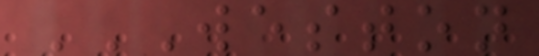WESTON
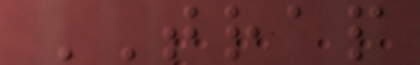TRAP
